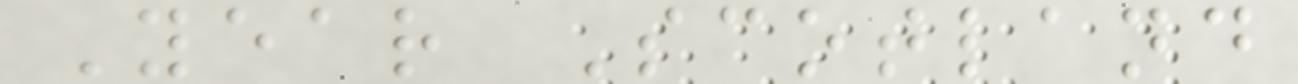Year Scotland
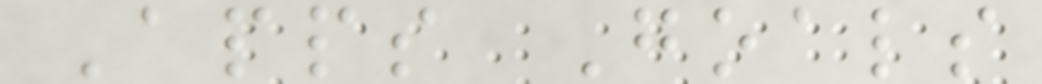Apps Goals
